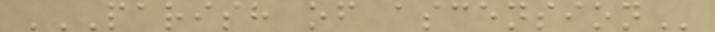PARISH OF ASCENSION
